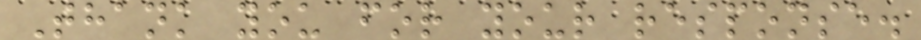Thank you for your response.
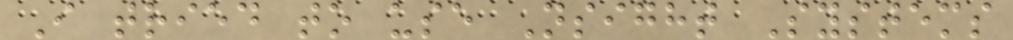I tried to use Nsight Systems
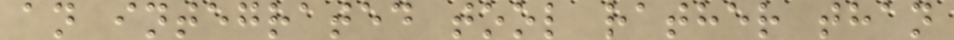an integrated tool rather than
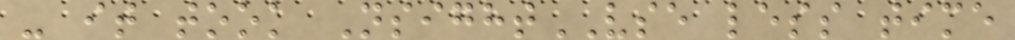- it took NsightVSE less time
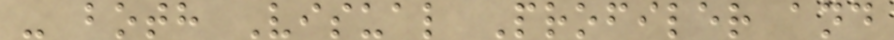- both Visual Profiler and
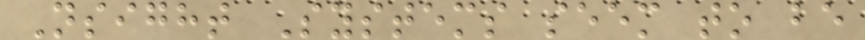Nsight Systems seem to be
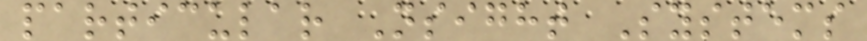particular Nsight Systems
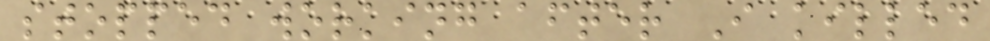stopped working after I killed
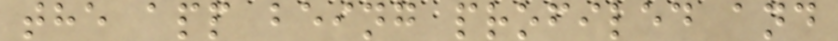the app being profiled and
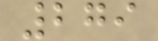279
